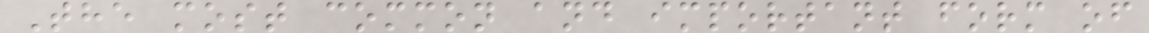The most common and important form of
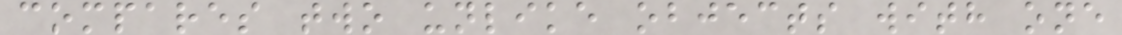compares two unlike objects with one
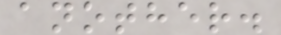another.
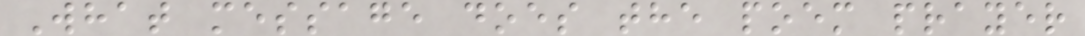What message does the poem prayer
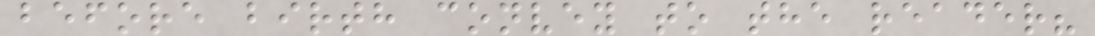before birth convey to the reader?
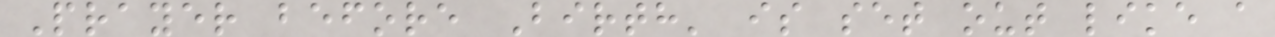Prayer before Birth' is set out like a
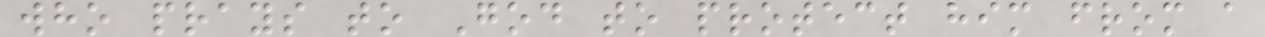who prays to God to protect him from a
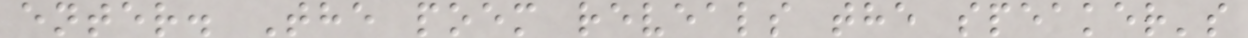enter. The poem reveals the speaker's
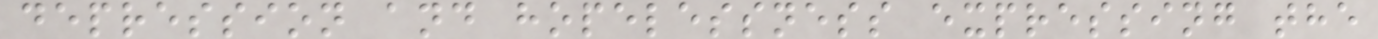depression and hopelessness expressing the
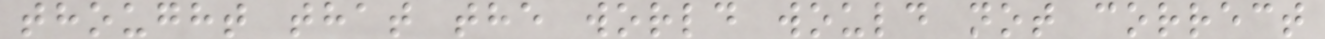thought that the world would not correct
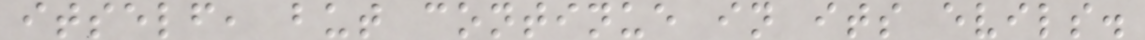itself, but continue in its evils.
